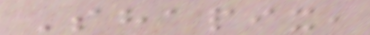Shapix,
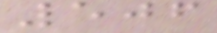506
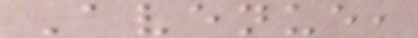Avenue,
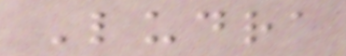Ludra
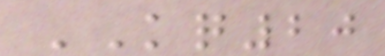KQ20
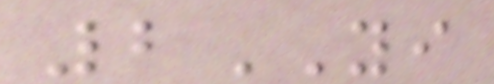2YI
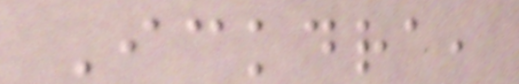Ickdra,
